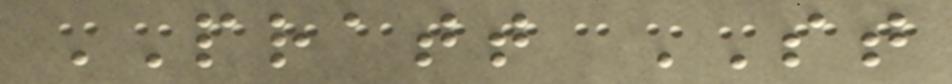PRATT ST
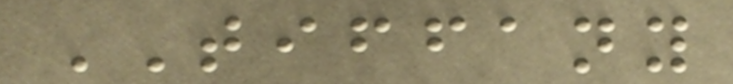TIFFANY
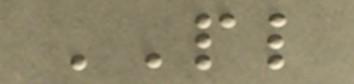PL
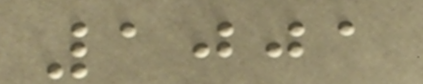1001
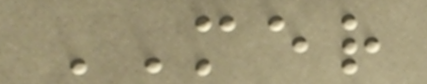MER
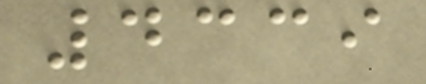4339
